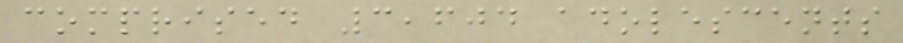comprised 3,604 adolescents
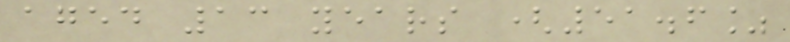aged 13 years (51.6%
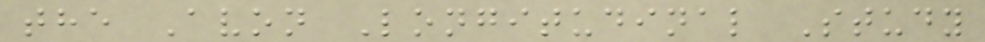the Avon Longitudinal Study
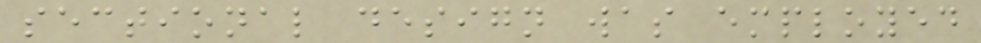sectional design was employed
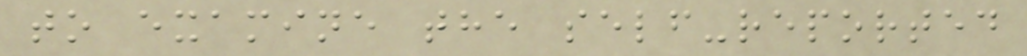to examine the self-reported
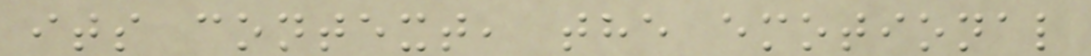its context, the emotional
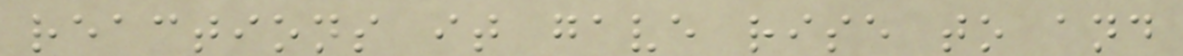reactions it gave rise to and
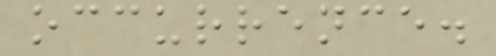occurrence.
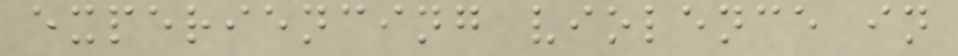experiencing violence in
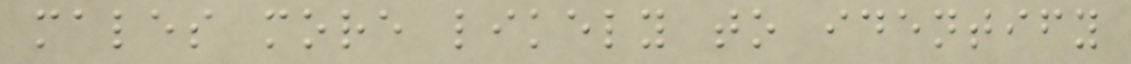males more likely to identify
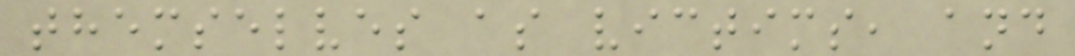themselves as victims, and
